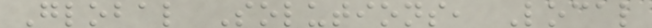Global Solutions, Local
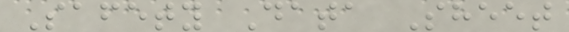Safety Data Sheet
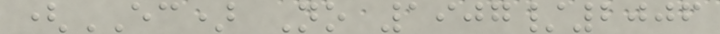(EC) No 1907/2006
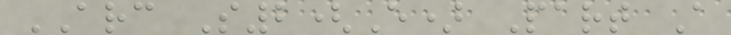ARC S2(E) Part A
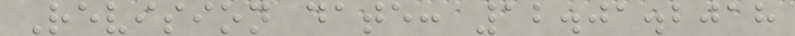Revision date: 12.01.2018
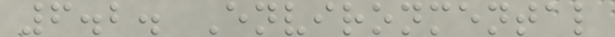6.2. Environmental
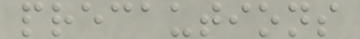precautions
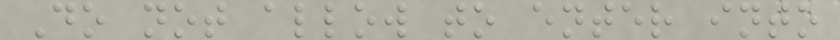Do not allow to enter into
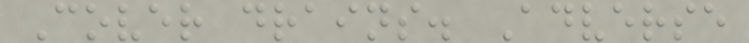Cover drains. Adverse
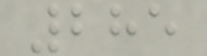285
